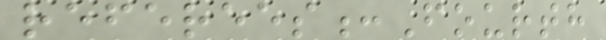referees:Fourth
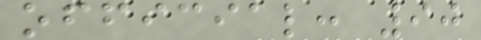official: 90
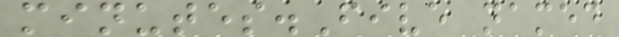minutes.Five named
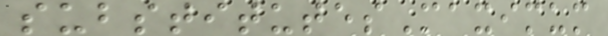substitutesMaximum
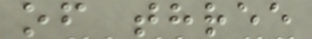of three
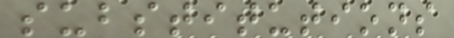substitutions
